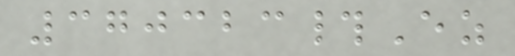370323#Ez
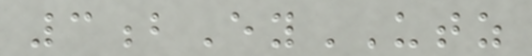3bEyUTZ
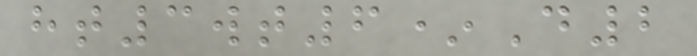ht3wt6*D2
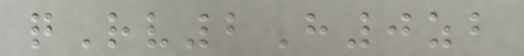qRv2H0zb
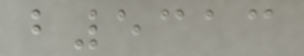b5313
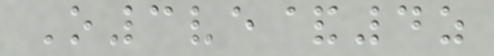O3ve&4z
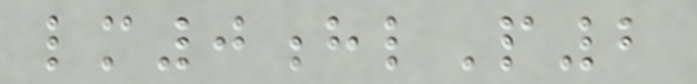lm0hlP2
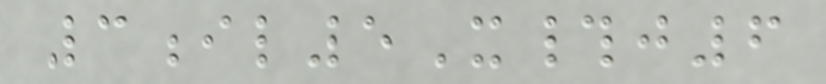3il5X#j6
